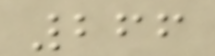266
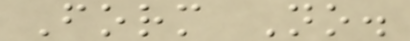Form No.
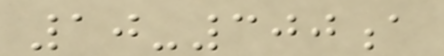10-300a
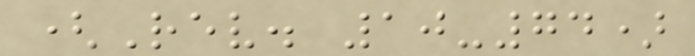(Rev. 10-74)
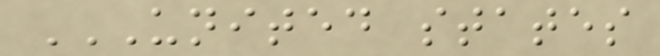UNITED STATES
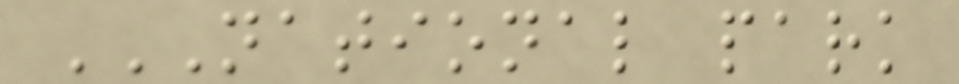NATIONAL PARK
